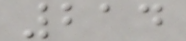214
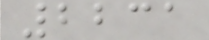2231
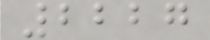2227
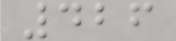426
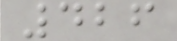426
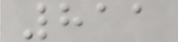811
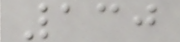130
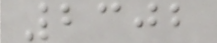2302
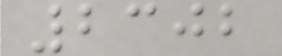2302
